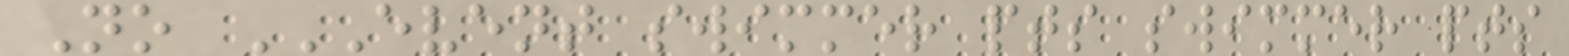No EVENT SWIMMER PTS SWIMMER PTS
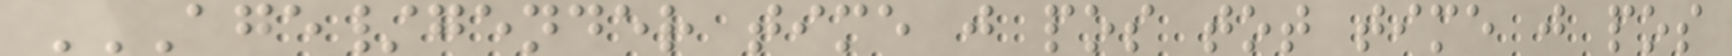AGE/GENDER TIME J POS TOT TIME J POS
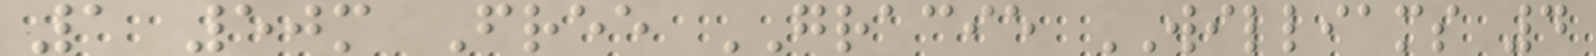1 50m Free GRACIE WILLIAMS 4
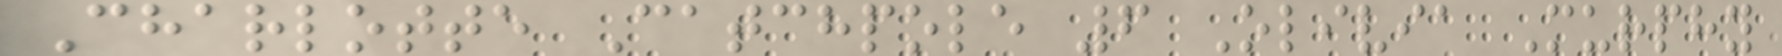Charlotte Catchpole 6 Olivia Murphy
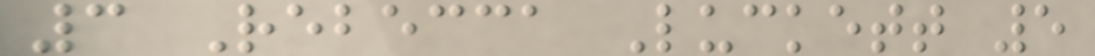3 Rebecca Luckett 5
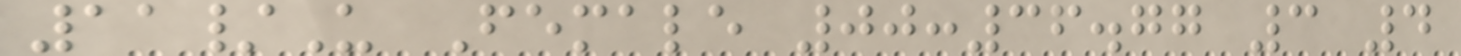11/U Female 00:36.77 3 4
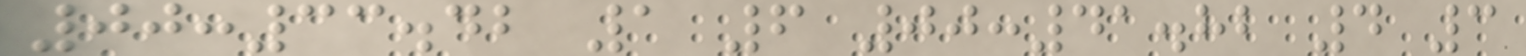00:33.42 1 6 00:41.82 4 3
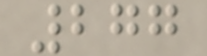277
